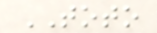TOTO
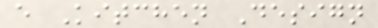e Kitchen Design
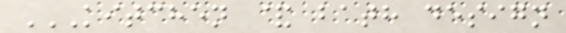KITCHEN & BATH DESIGN
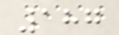187
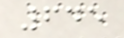645
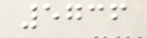5736
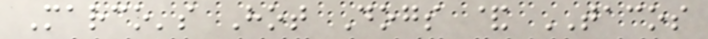Marco's Hot Dogs & TACOS
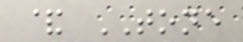& TONE
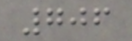706
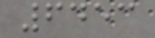6453
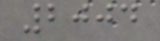2004
